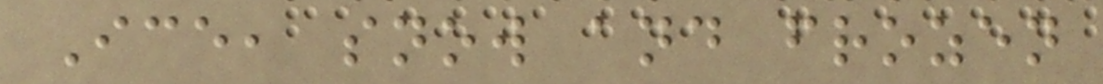Ice, snow and frozen
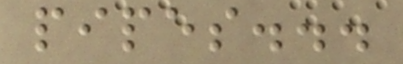pipes...
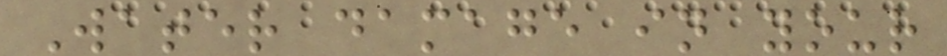Water damage in your
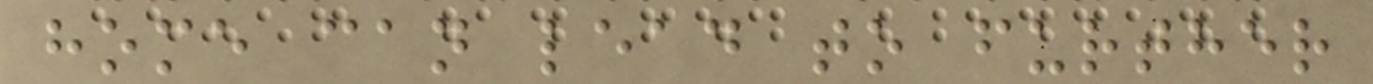home can lead to further
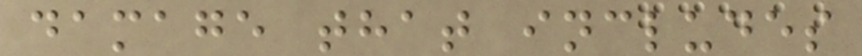damage that includes
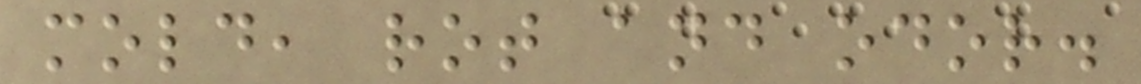mold, rot and odor.
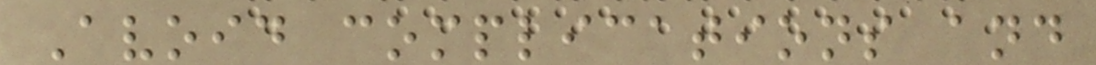Avoid complications and
